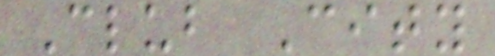Club City
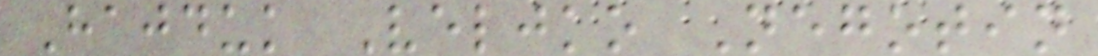Hajduk Veljko Negotin
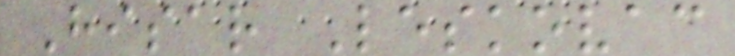Hisar Leskovac
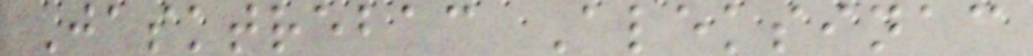Jasktrebac Aleksinac
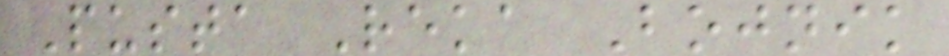Pusta Reka Bojnik
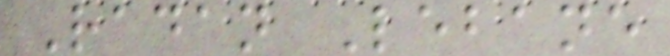Radan Lebane
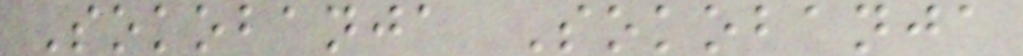Sokobanja Sokobanja
